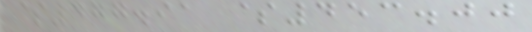$477.91 $453.00
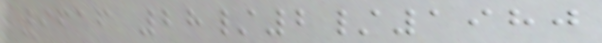9616 28/2/1980
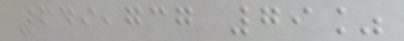649,737 79%
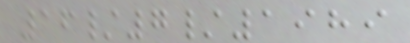16/7/1989
